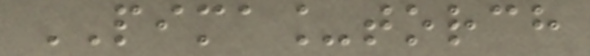PIMA_torch
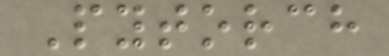Pytorch
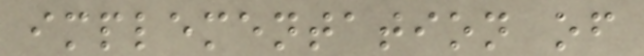implementation of
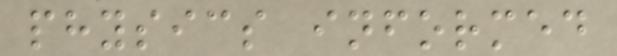physics informed
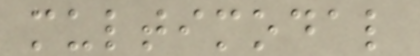multimodal
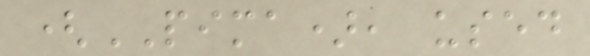(PIMA), used
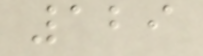129
